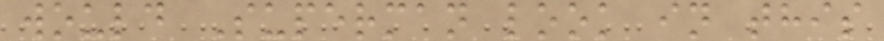would Superman look in this
